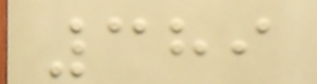389
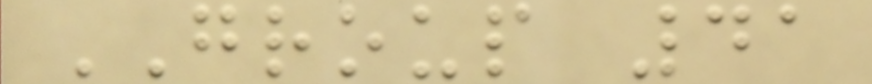GROUP 41
